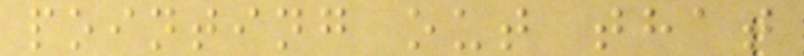pointing out that
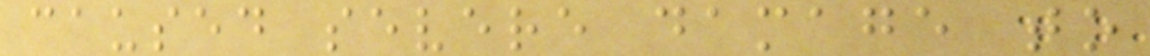caused severe damage to
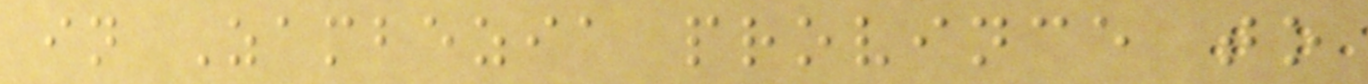in Zambezia province to
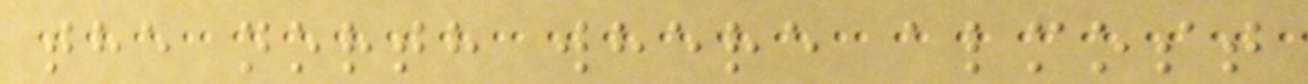the north where almost
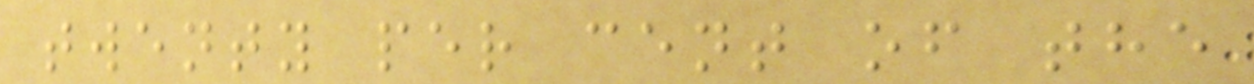twenty per cent of the
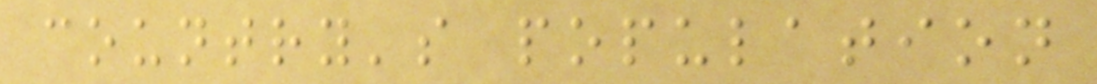country's population
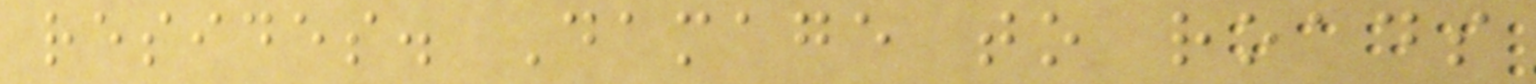resides. Damage to roads
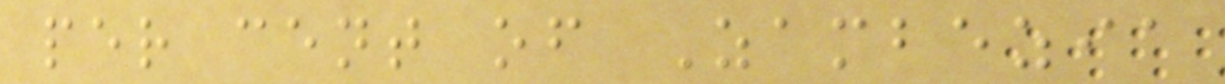per cent of Zambezia
